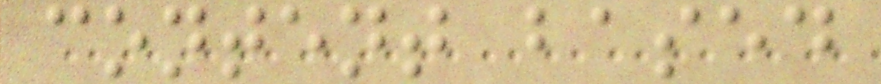content based
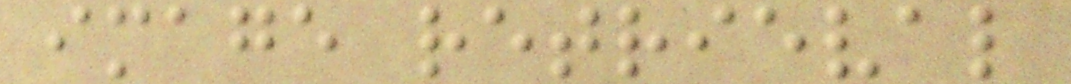image retrieval
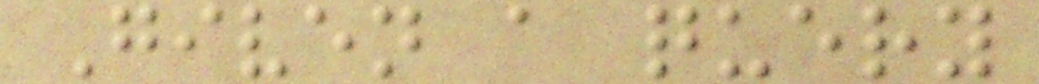Given a query
